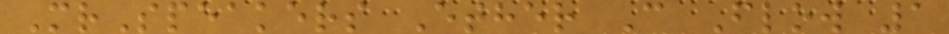MrSpeakers Ether C Flow 1
